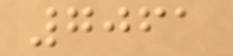7061
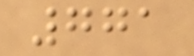771
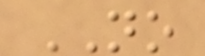NO
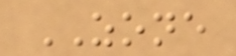ZONE
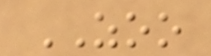ZOO
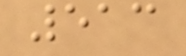513
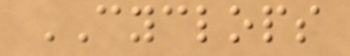CYCLOPS
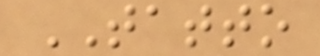TATTO
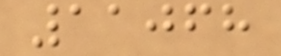11068
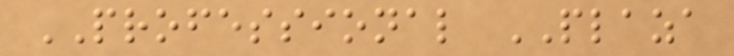PROFESSIONAL PLAZA
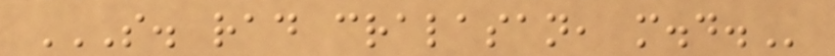S. RAD CRALASAN, M.D.
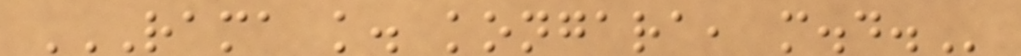RAMA K. KONGARA, M.D.
